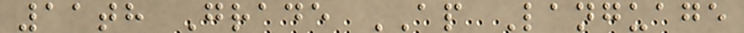11th Grade AP Language
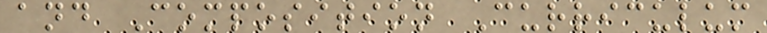and Composition Curriculum
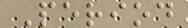Period
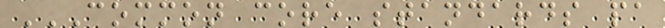COMMON CORE STANDARDS PA
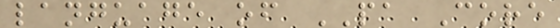language of PA Core
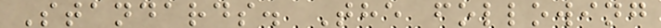Standards. The following
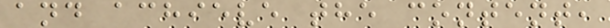and achieve the content,
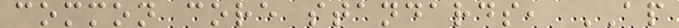common core standards, AP
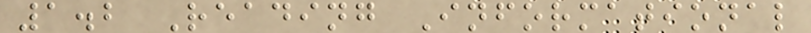1.2 Reading Informational
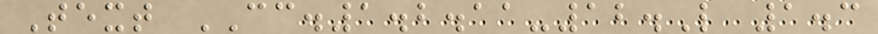Text CC.1.2.11-12.L 1.3
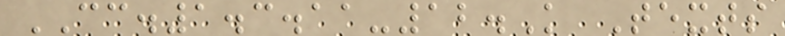CC.1.3.11-12.K Texts
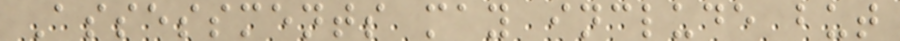Assessments may include but
